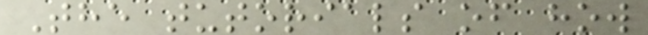The tutorials of how
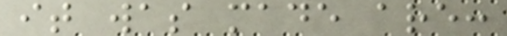it was made are:
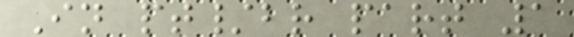In pt/br part 1
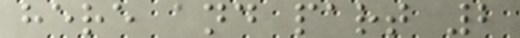here and part 2
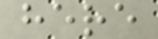here
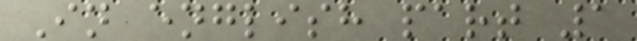In english part 1
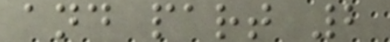and part 2
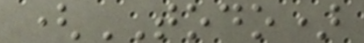(TODO)
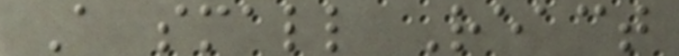A small React
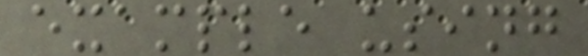example using
